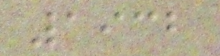1932
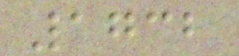1732
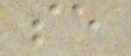se
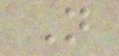N
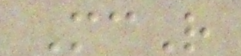McR
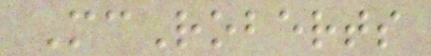McRoberts
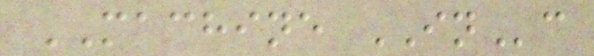MACHINE INc
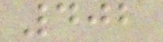402
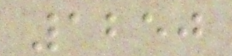1250
